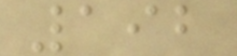192
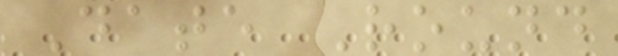Date Round
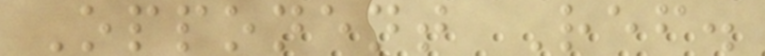Opponent Ref.
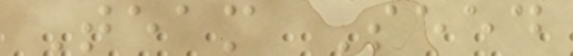Team Seed
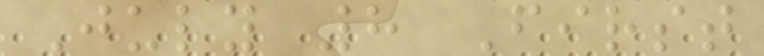July 8 First
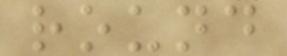round
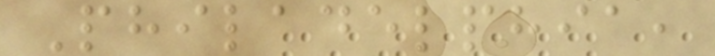Philadelphia,
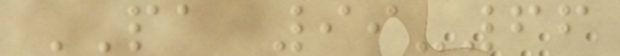PA 99-66
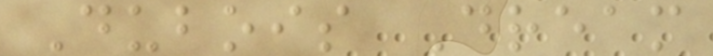Dubois Dream
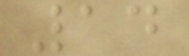14
